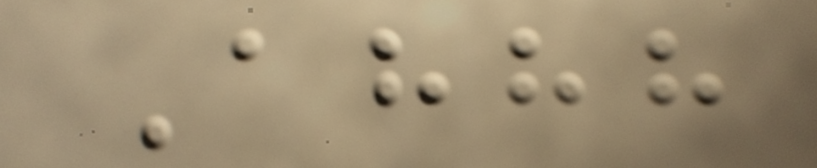Ahhh
